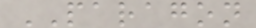PARAGON
